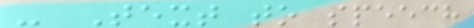- Text to speech
